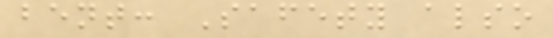bent: Safety also
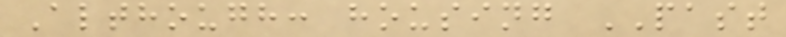Although: housing PAST
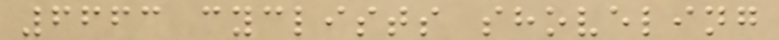6663 cyclists shoveling
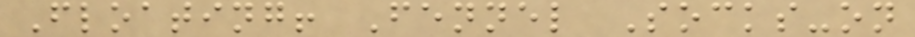Floating! Fennel Socks-on
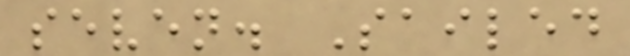seven. Sailed
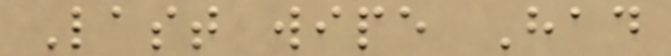Last wipe Had
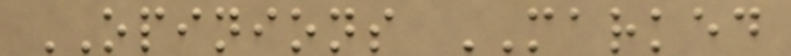OPINIONS MARKED
